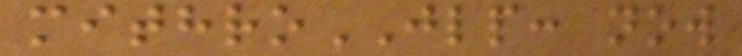mithroJLP: now
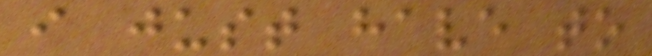i just have to
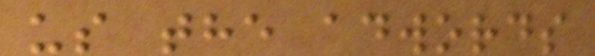us the adwords
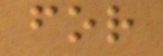for
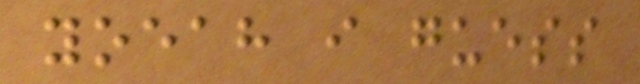yoeah i guess
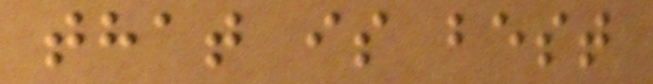that is best
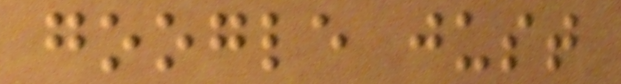google just
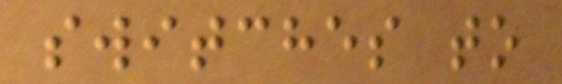switches to
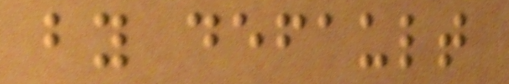by default
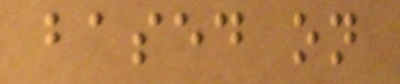based on
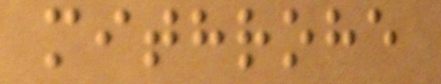mithrohe
